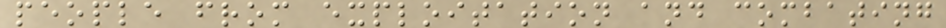people from exploitation and combating
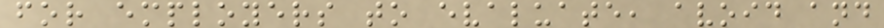for employers to evaluate, avoid and
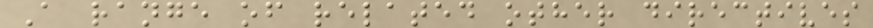A range of related other directives
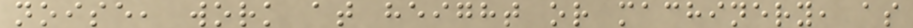noise, work at height or machinery, as
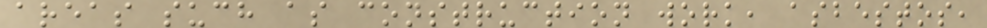areas such as construction work, asbestos,
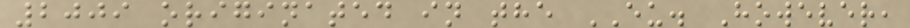2009 originated in the EU. However,
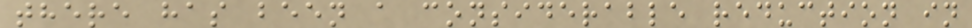there has been a considerable reduction in
